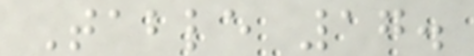Table 17.
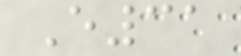E31
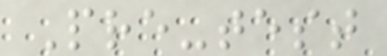Pre-test
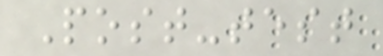Post-test
